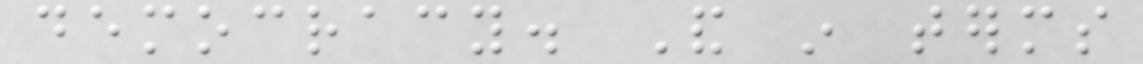democracy. And in terms
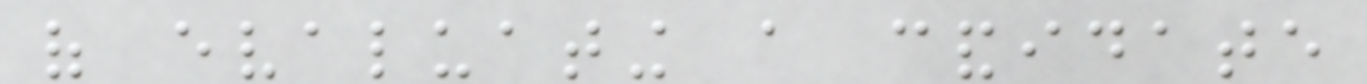of evaluating a candidate
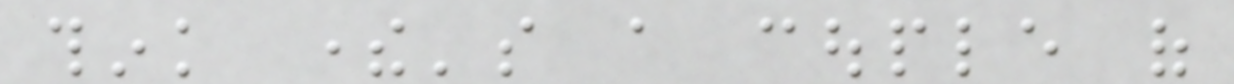think there's a couple of
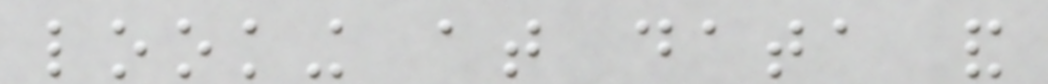looking at data and
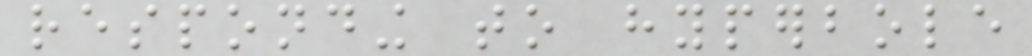responding to hyperbole
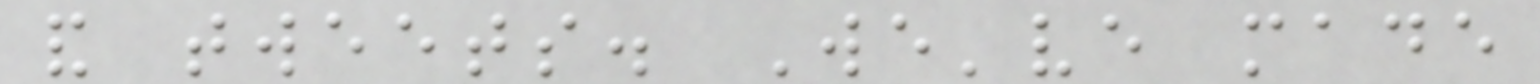and tweets. We've made
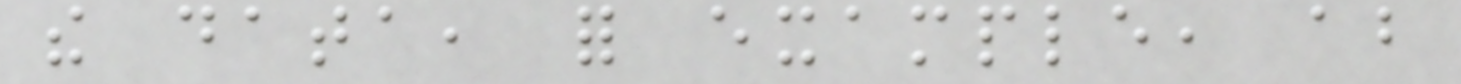the data, for example, about
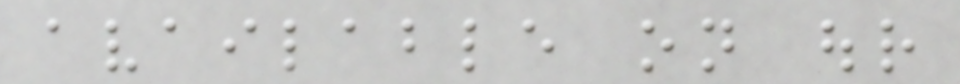available on our
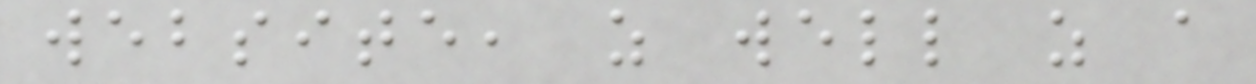website, as well as a
